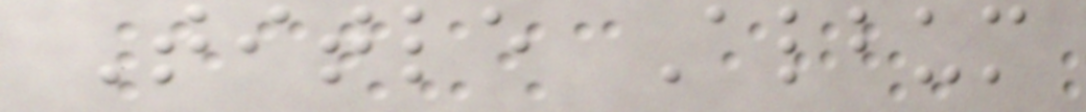Title Album
